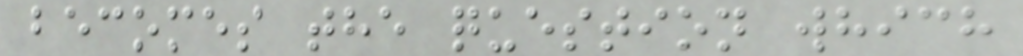becomes the question which
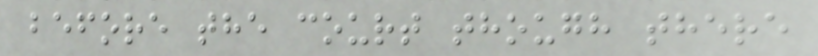before the court though there
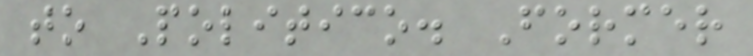to Politico. Former
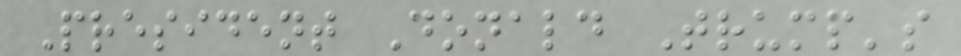President Donald Trump's
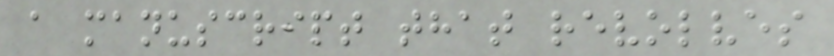a manuscript that revolves
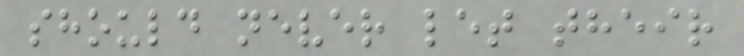should never let their
